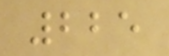225
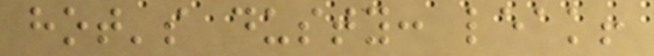hot's dusty: leak!
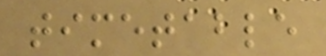timetable
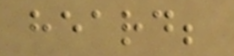heard;
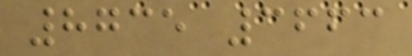8735 3663
